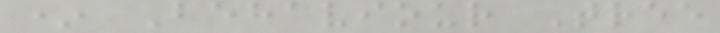* Behaviour Tree
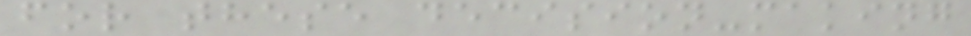for these decision-making
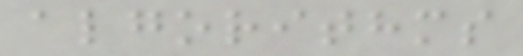algorithms
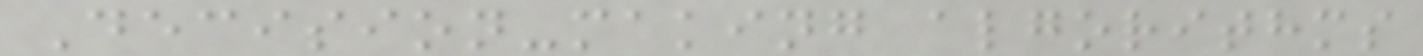Decision-making algorithms
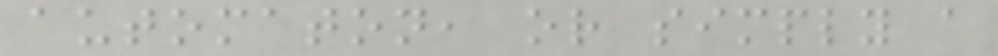automaton, or simply a
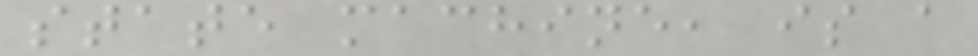state machine, is a
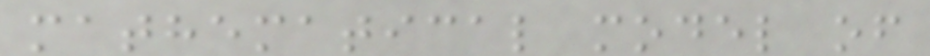mathematical model of
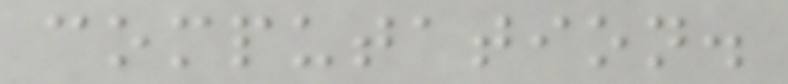computation.
